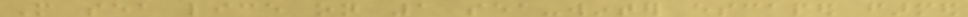More sea lice on 1 sea-winter escaped farmed
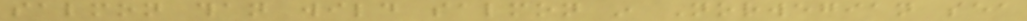salmon than wild salmon in Norwegian sea
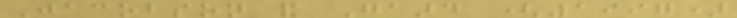Jacobson and Gaard (1997)
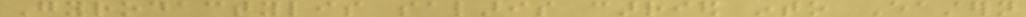Gyrodactylis salaris carried into Eastern
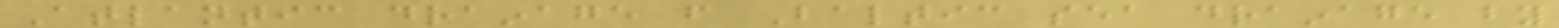Atlantic drainage from Baltic sea drainage by
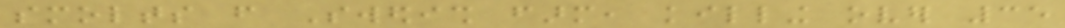smolts from Swedish farm, killing over 35
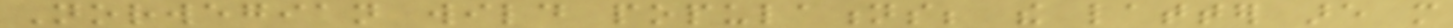Norwegian wild populations; the latter are more
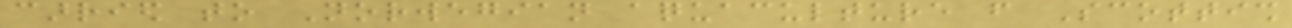carried to Norwegian aquaculture from Scottish
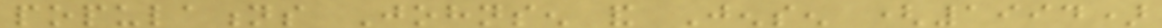populations Johnsen and Jensen (1994)
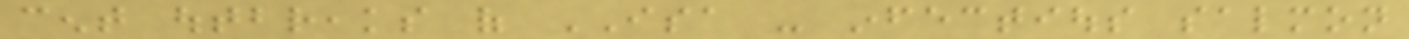cent outbreaks of ISA - infectious salmon
